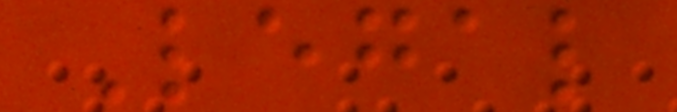Legal
